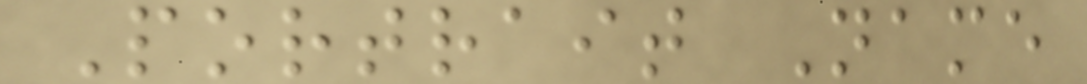Portrait Name
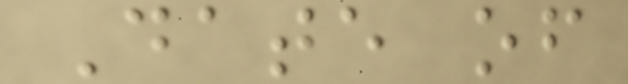Date of
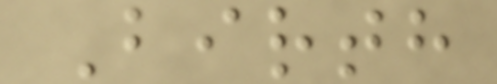Birth
